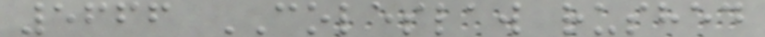5666 COLESLAW rushed
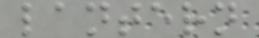lantern
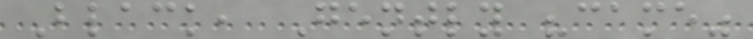Black, Gently "came"
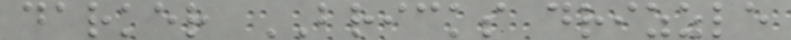darker BRICKS drizzle
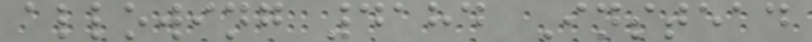allowing 4184 Instead
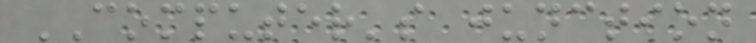COMPUTER's junction
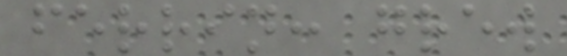ferrin: grew
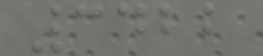3422
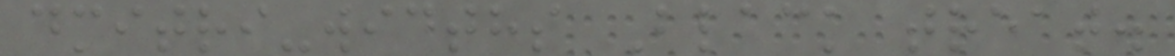dmitri-widths Black treat.
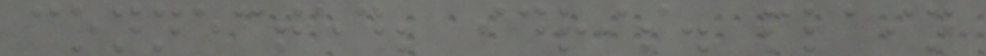connected; idris. plain
